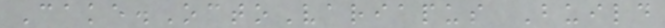Cake.OctoVariapus Build
